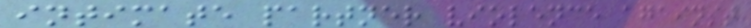intimate partner violence against
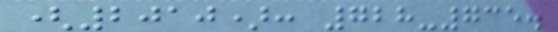(2010): 728-735.
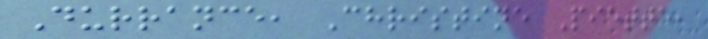Durrance, Christine Piette,
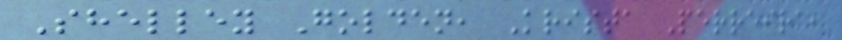Shelley Golden, Krista Perreira,
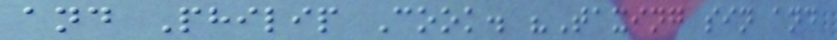and Philip Cook. "Taxing sin and
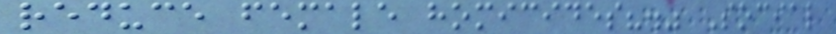reduce female homicides?." Social
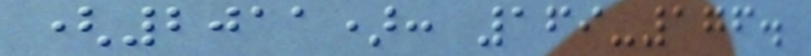(2011): 169-176.
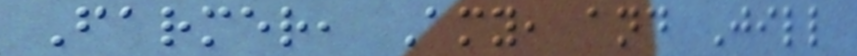Farmer, Amy, and Jill
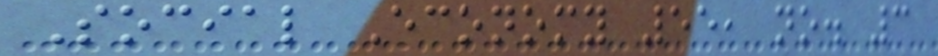Social Economy 55, no. 3
